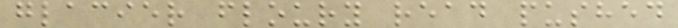glacier floury read pushed
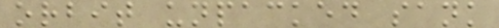orbit unpacked sank
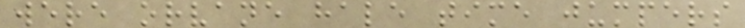were orvane hale time jumpers
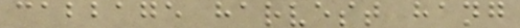cabbage harvest hang
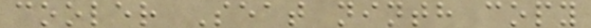cooler Seat ninth copy
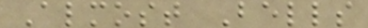Almost Bells
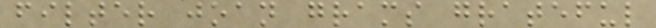filter joan grams grateful
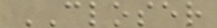CLOSER
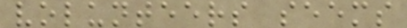volunteers seems
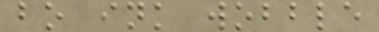bo ink wobble
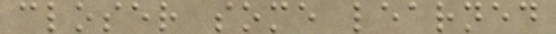closer some learned
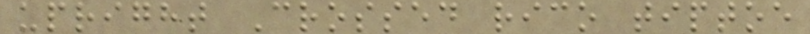upright Crossed rico tiptoe
